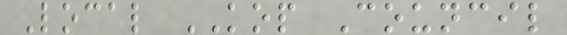Local KOP Council
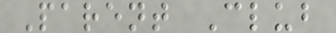Parent Club
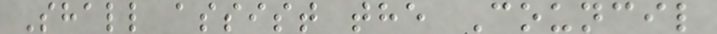Shall assist the Council
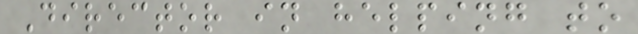Director in helping to
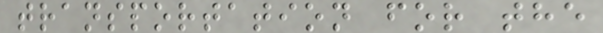transportation for the
